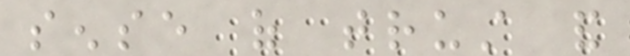sense of trust and
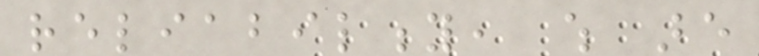reliability, which are
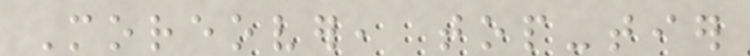Moreover, top-tier
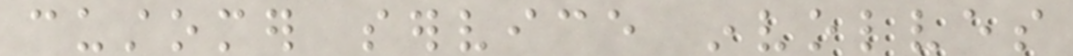customer service involves
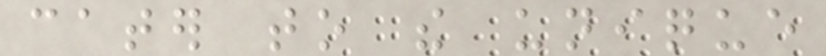cater to the unique
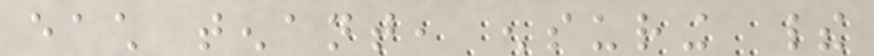each tenant, ensuring their
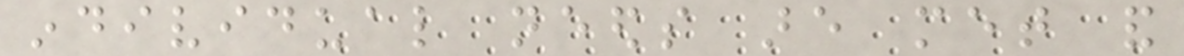individual needs are met and
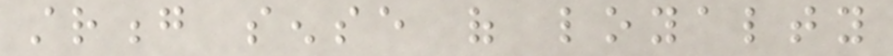strong sense of loyalty
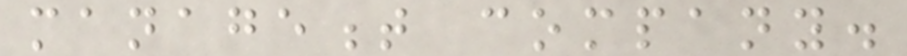management company.
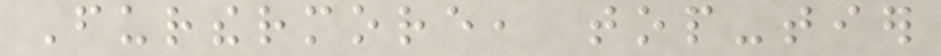Furthermore, top-tier
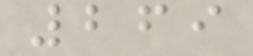269
